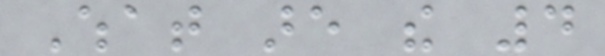What are the 4
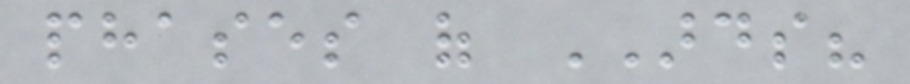phases of ARDS?
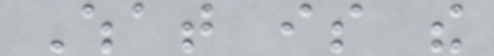What is the
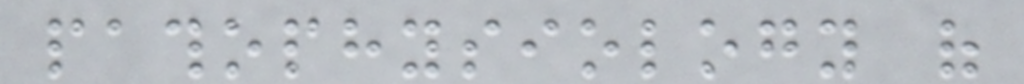pathophysiology of
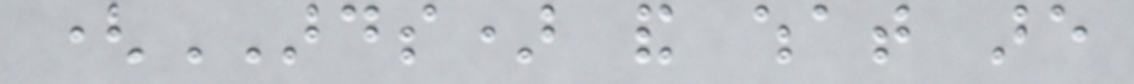(ARDS) and what are
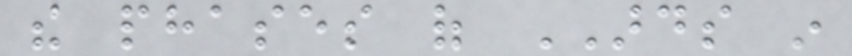the phases of ARDS in
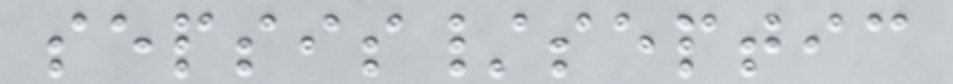sepsis/septic
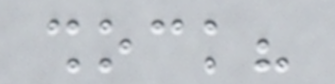shock?
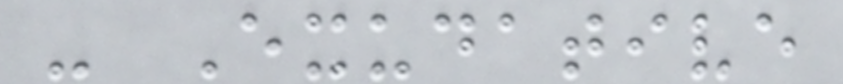- Exudative
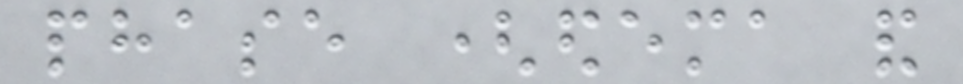phase (edema and
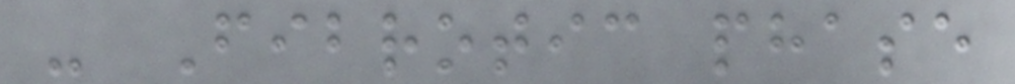- Fibrotic phase
